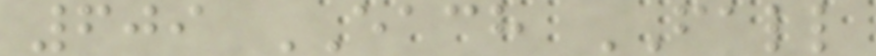609 EACH FALL
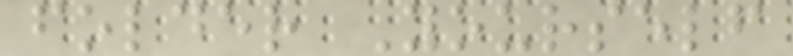folder Yourself
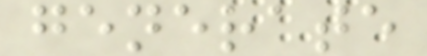generate
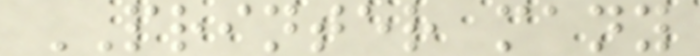PRINTER many
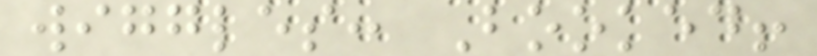wiggles: Booked!
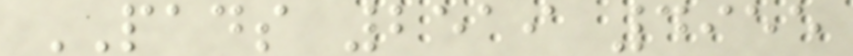PADS 2519 4955
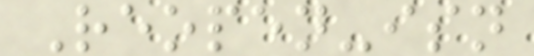Reopen-isn
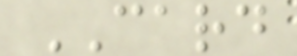CARD
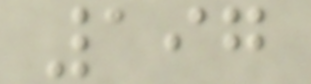197
